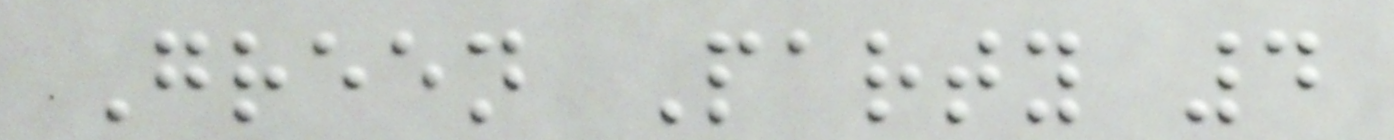Green Party 4
